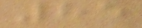85
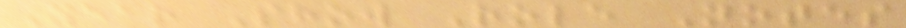Year Show Role Notes
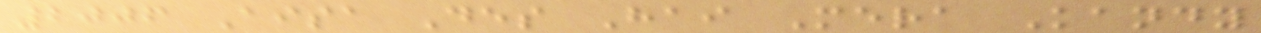2006 Aisa Des Hai Mera Kandy
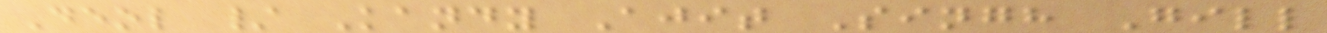Deol / Kandy Ajit Singh Gill
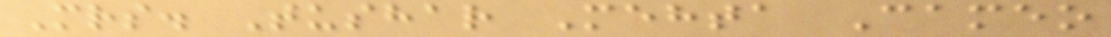Mrs. Tushar Mehta Cameo
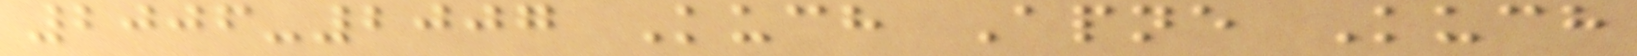2006-2007 Kuch Apne Kuch
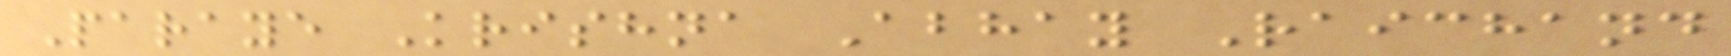Paraye Krishna Abhay Raichand
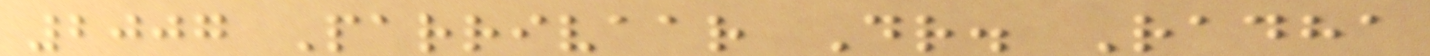2007 Parrivaar Dr. Radha
